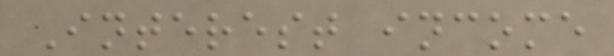Interest income
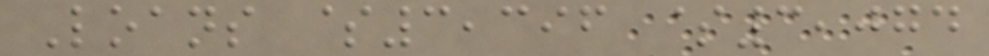Loans $3,396 $3,074
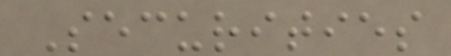Securities
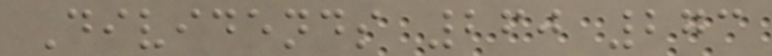Dividends 260 273
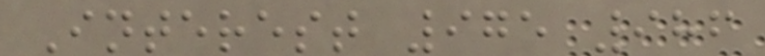Interest 975 986
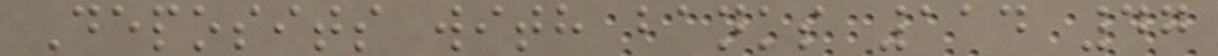Deposits with banks 114 47
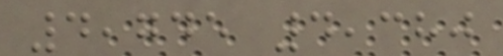4,745 4,380
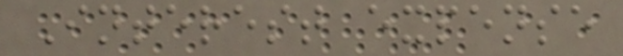Interest expense
